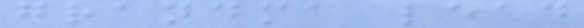grandma lead
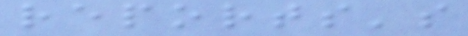reports's
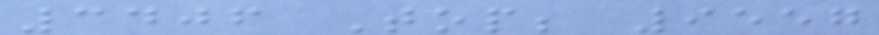3406 Top; 9557
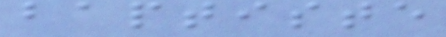baptiste
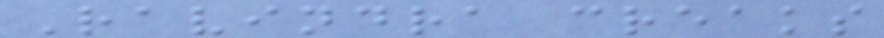Ravindra creaks
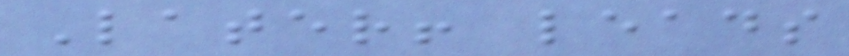Later! leads
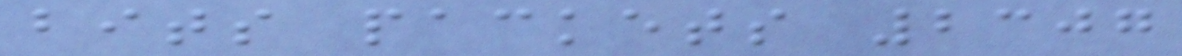bits packets 2307
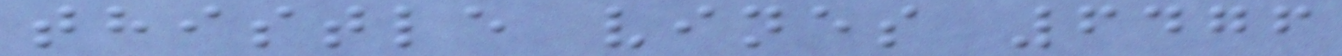thistle vines 6476
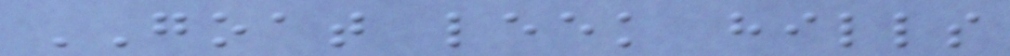GOAT leek hills
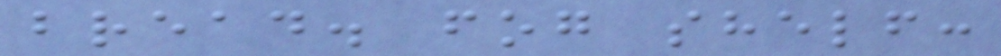bread. fog shelf:
